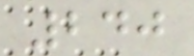240
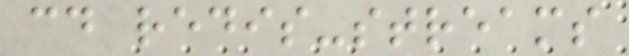cd redis-streams
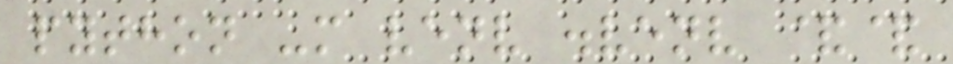python -m venv .venv &&
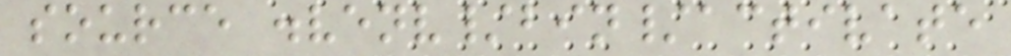source .venv/bin/activate
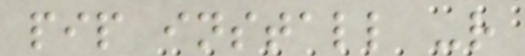pip install -r
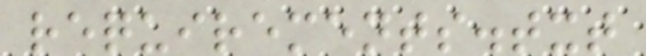requirements.txt
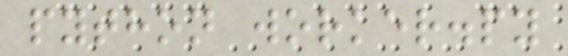python worker.py
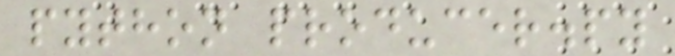python producer.py
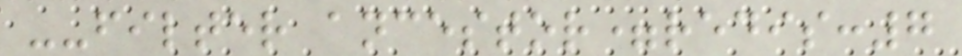--filter ancestor=redis:7
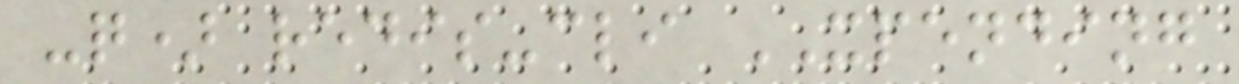-q) redis-cli XPENDING
